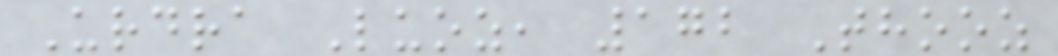Urdra Luoz, 172 Thooz
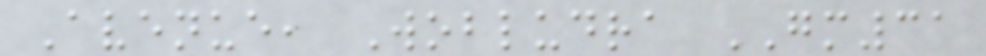Avenue, Wobludra GM31
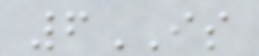6IS
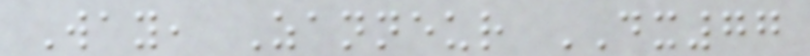Way, Zanneur DX77
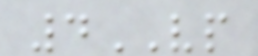4VP
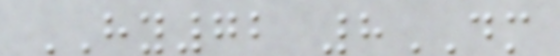HY72 8DM
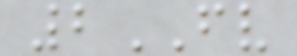2FV
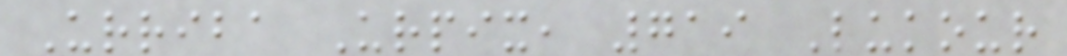Urriba Urpix, 719 Lukour
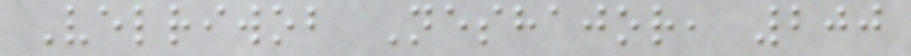Velriwob Neshajor, 200
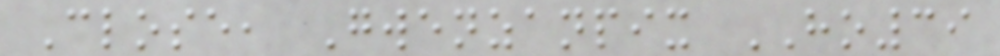Close, Gwenzanpix HO39
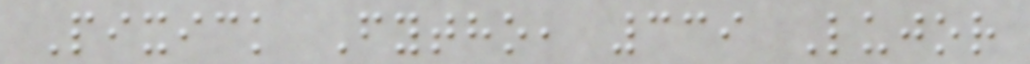Pixick Fytho, 339 Lujor
